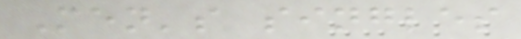Men's singles
